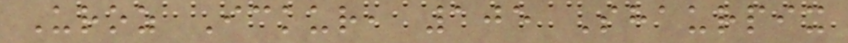Uroz Ickur, 105 Shaurpix
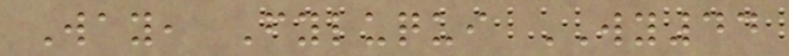Way, Fyluqui WY44
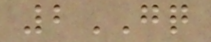2GQ
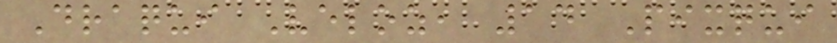Draqui Veloz, 14 Pixqui
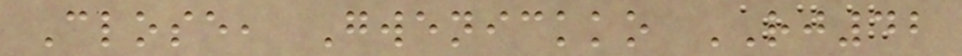Close, Gwenickko RJ42
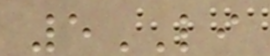5LI
